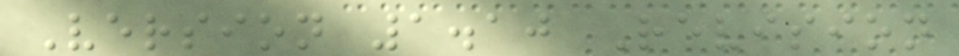Version 1.10 Revision
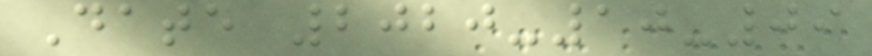Date 2020-10-09
